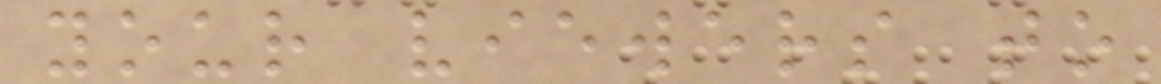your viewers to
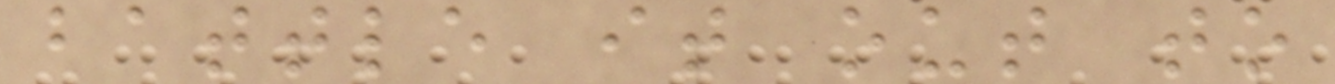battle it out to
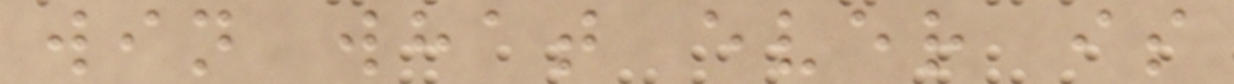win what ever is
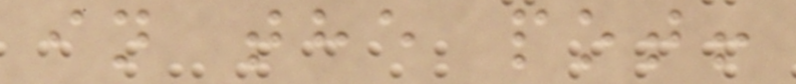in the pot!
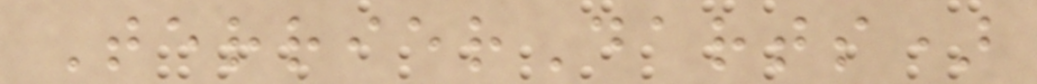TerrierDarts)
